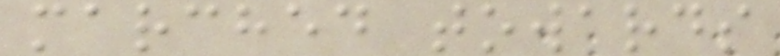marched towards
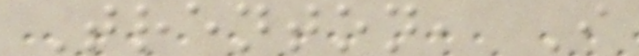Trenton, I
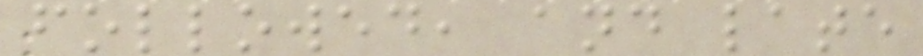followed, and late
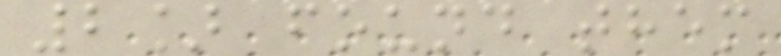2] found them
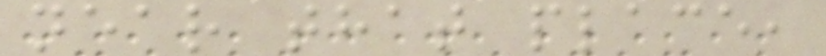near that place,
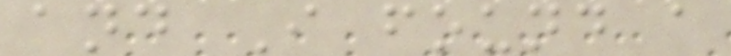and I found a
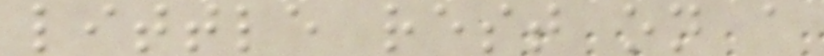little rest on a
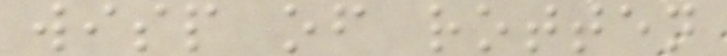wisp of rotten
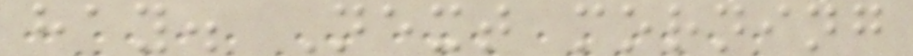hay. Next morning
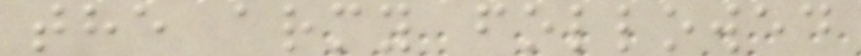the army followed
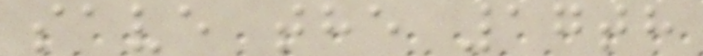save the 17th
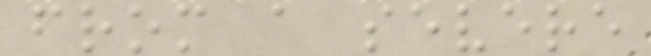from a severe
